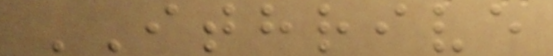ITHRIVE
